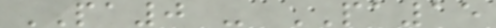PA0 - PA15
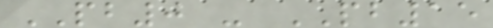PB0 - PB15
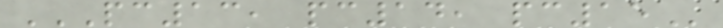PC13, PC14, PC15
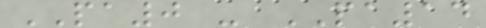PA0 - PA14
